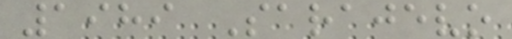1989 Sarajevo
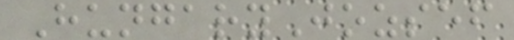HungaryJozsef
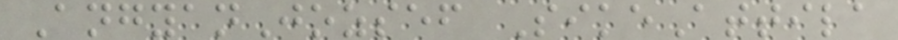AngyanJozsef SikeAttila
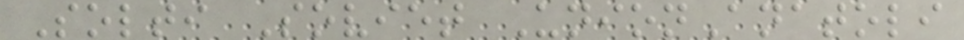Solti Soviet UnionAnatoli
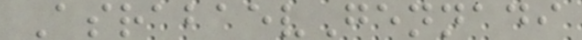AsrabaevGennadi
